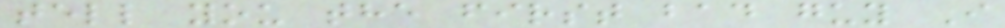tell you the first bad guy I
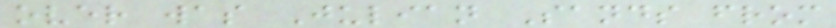over was Julian Sands from
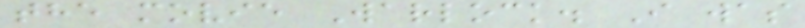the movie Warlock. I was
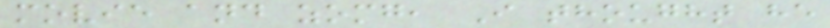movie and zomg, I thought he
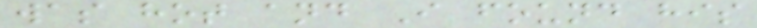was hot and I found his
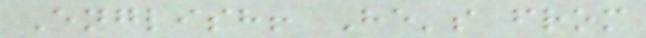English! He's from
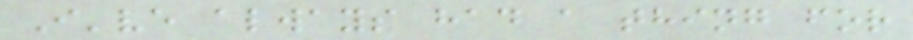I've always had a thing for
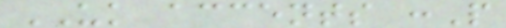UK accents :P
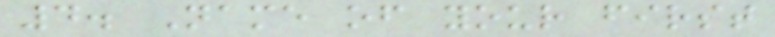4. Name of your first
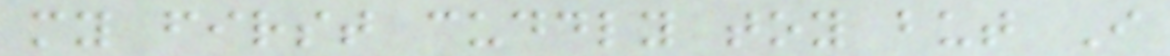my first cuddly toy but I
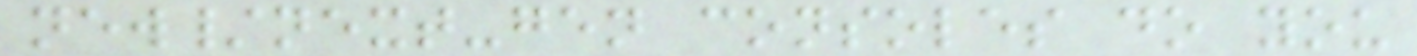new/next-gen consoles do you
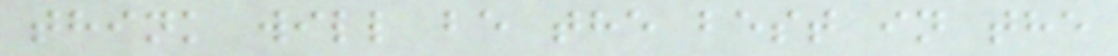think will be the best in the
